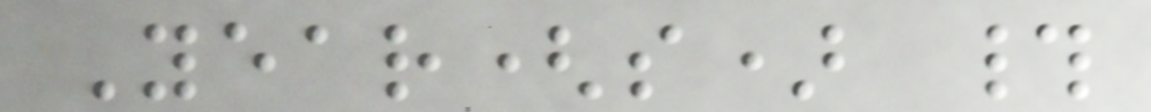Year(s) #
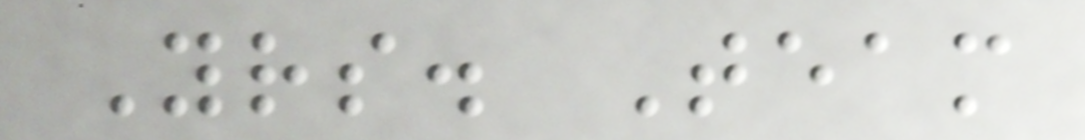Yrs. Team
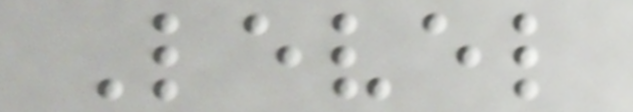Level
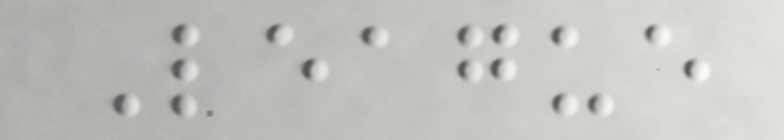League
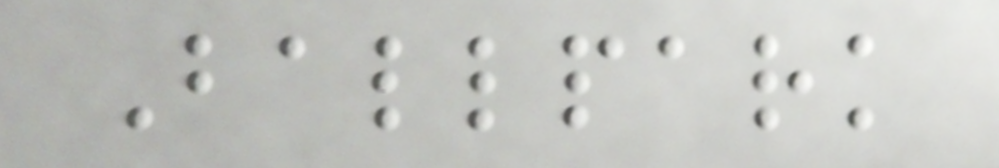Ballpark
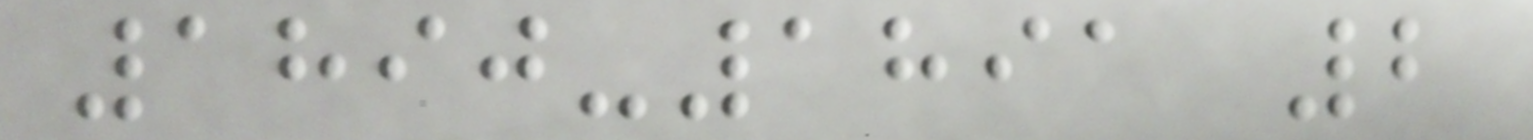1890-1891 2
